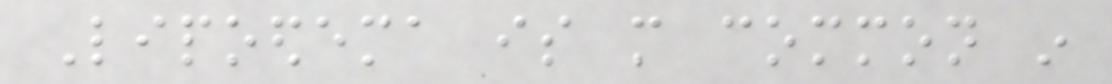Lipoedema is more common in
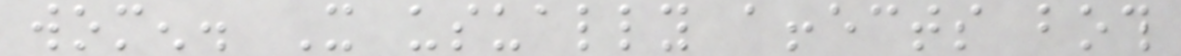women. It usually affects both
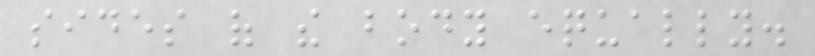sides of the body equally.
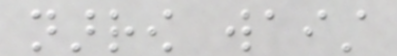narrow waist
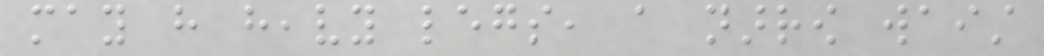may have heavy legs, a narrow waist
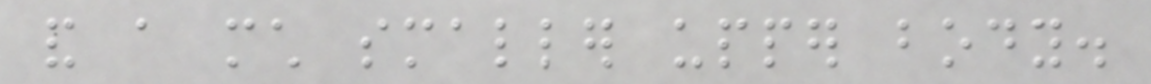and a much smaller upper body.
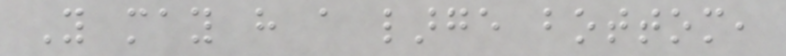You may have a large bottom,
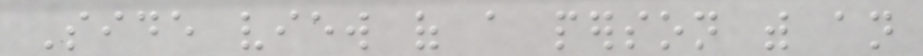Side view of a person with an
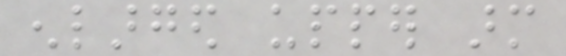enlarged upper arm
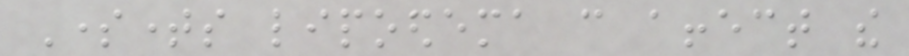Sometimes lipoedema can affect the
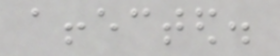affected.
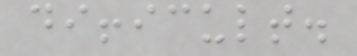difficult.
